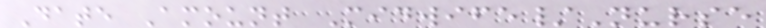Date Amount Midwife/Nurse
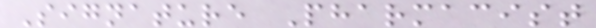Signature Pharmacist
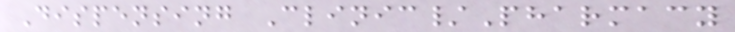Dispensing Clinic/Pharmacy
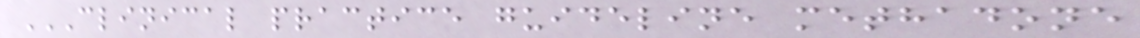CLINICAL PRACTICE GUIDELINE METHADONE
